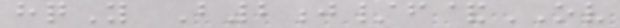hqY B2j/f&OV
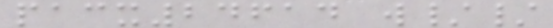pacx24614 w//
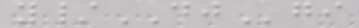y/DJgi
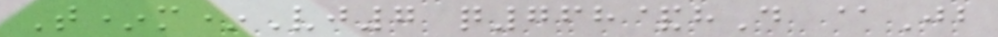T*m*Vj7 q768&hD @Jb
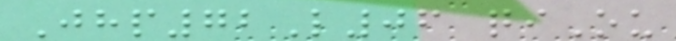Jhp72L06 qiOu
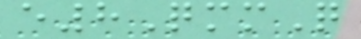e8QmmQ
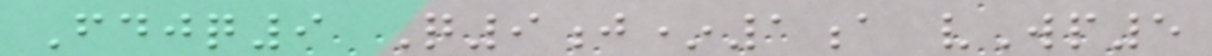Fdjq9 Q9j*1a vWp5
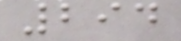294
